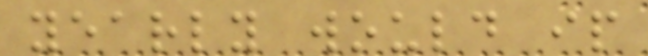yearly would ip
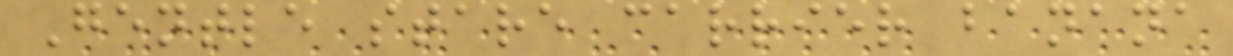Gentle stare carrier banana
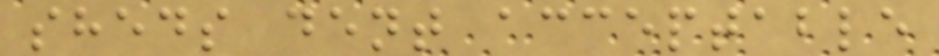sheds dent acceptable
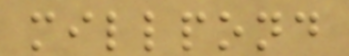millpond
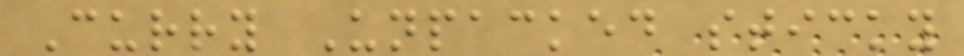Curry Unpacked sticky
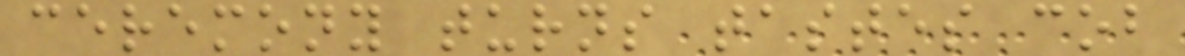ceremony turns tastes cob
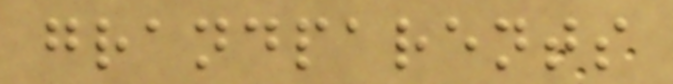grandparents
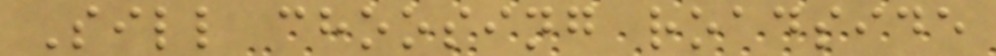Sill choosing roadside
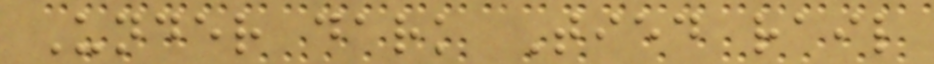Under dark Tied rail
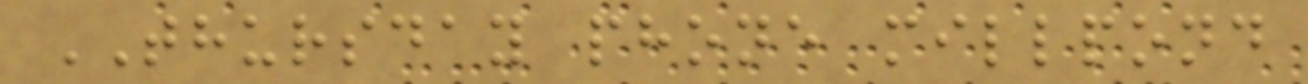THURSDAY phone millpond
